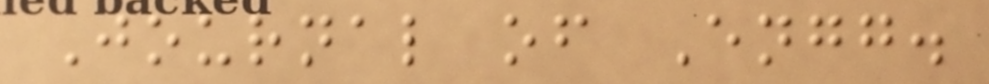Journal of Engg.
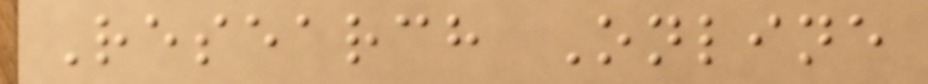Research Online
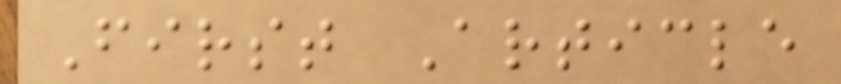First Article
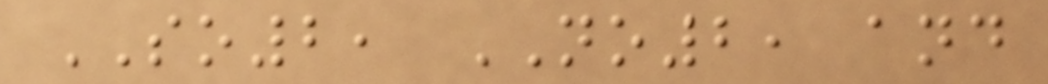SO2, NO2, and
